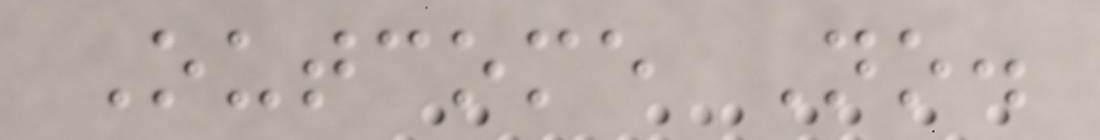Outcome No.
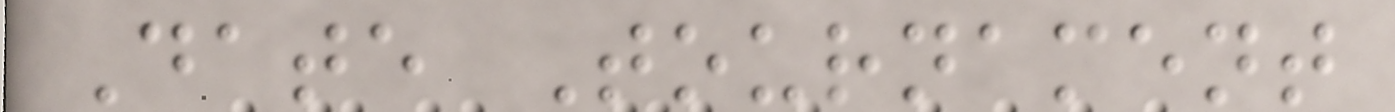Date Tournament
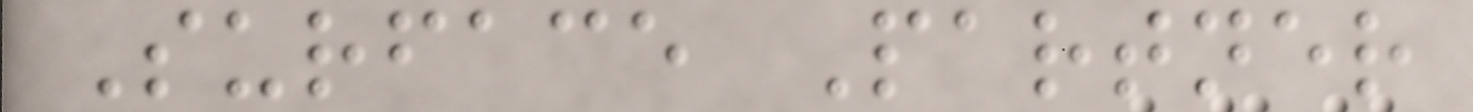Surface Partner
